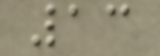13
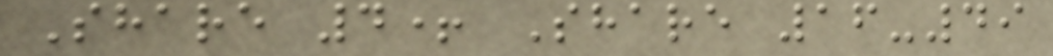Share 4+ Share 16-49
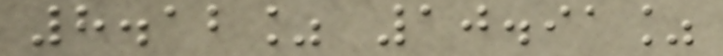8.12% 10.91%
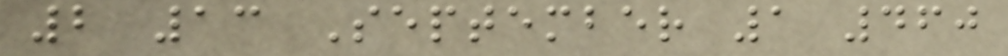2 13 September 1 460
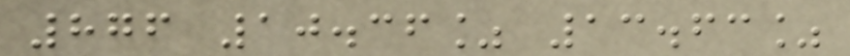876 10.36% 13.63%
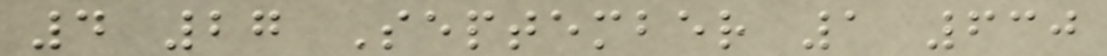4 27 September 1 630
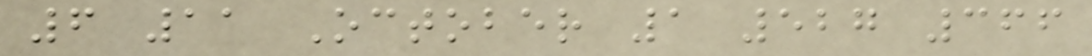6 11 October 1 527 366
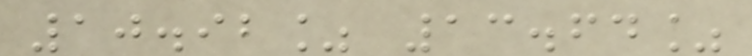10.92% 13.64%
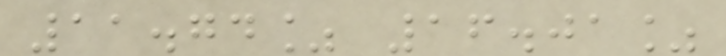11.74% 16.01%
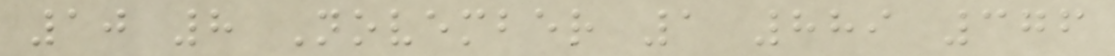10 8 November 1 889 376
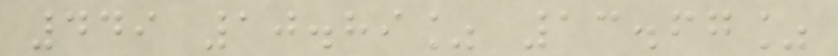449 10.89% 13.67%
